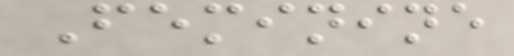Feminine
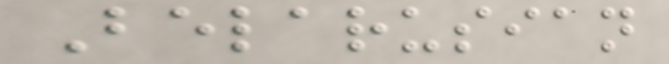Belarusian
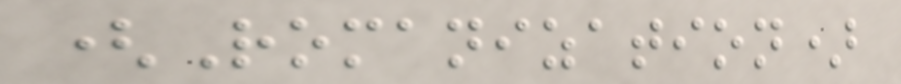(Romanization)
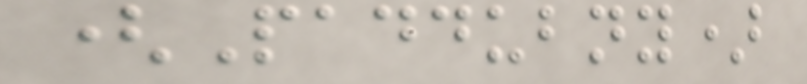(Paddubny)
